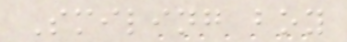Smiling boy
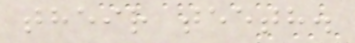their teeth.
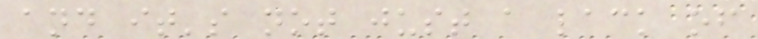and it's not just a lack of
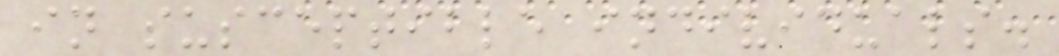in susceptible individuals.
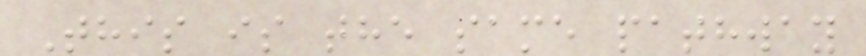This is the same pathway
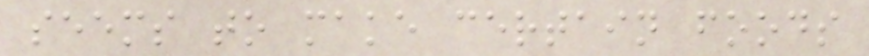seems to make certain foods
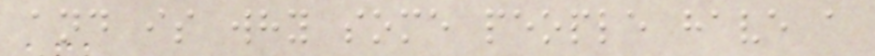and is why some people have a
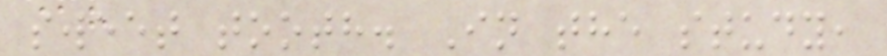sweet tooth. In the study,
